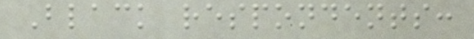Black respondents:
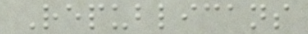Republicans
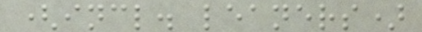(incl. leaners)
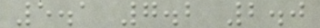5.1 7.2 2.0
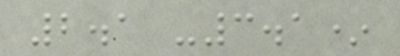2.1 -3.1*
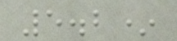5.2*
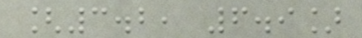[3.2, 6.9]
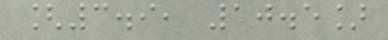[3.9, 10.5]
